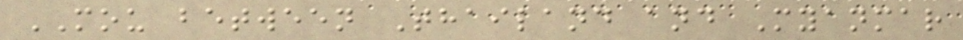MOU between Thailand and Myanmar
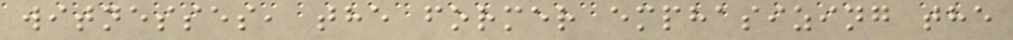witnesses, the former emphasizing the
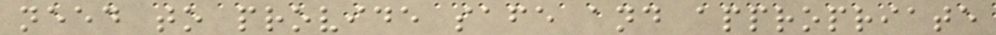need to provide safe and appropriate
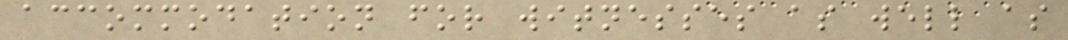accommodation for witnesses as well as
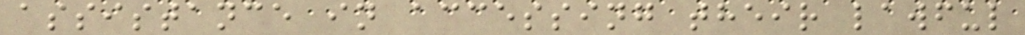assistance in accessing their lawful
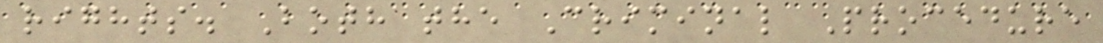rights. Both the Criminal Procedure
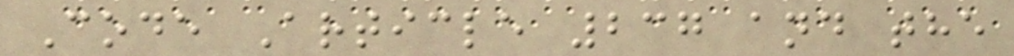Code Article 237 and the
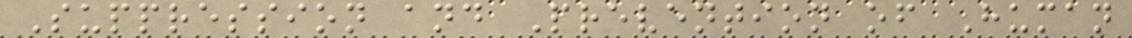Suppression and Prevention of Human
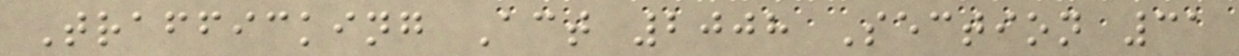Trafficking Act 2008 Section 31
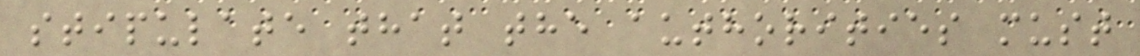stipulate that the authorities must
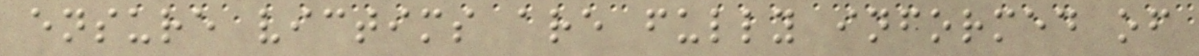ensure victims are fully informed of
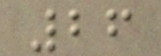26
